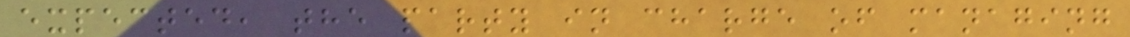expected, the party in charge of managing
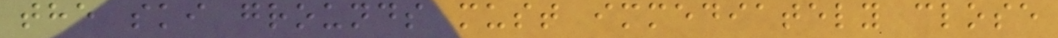the ski grounds must immediately close
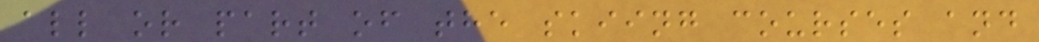all or part of the skiing courses and
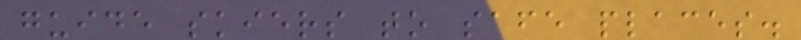guide skiers to safe places.
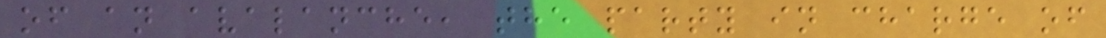of an avalanche, the party in charge of
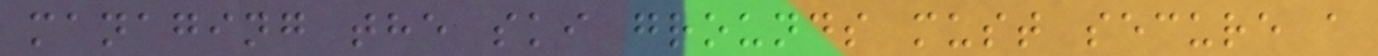managing the ski grounds must secure a
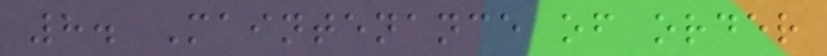8. Maintenance of order
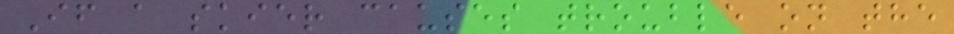If a skier causes trouble on the
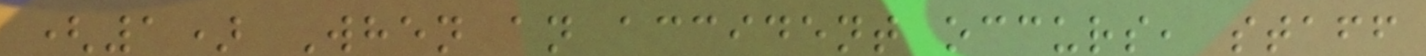(1) When an accident occurs, staff
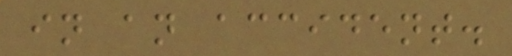in an accident.
